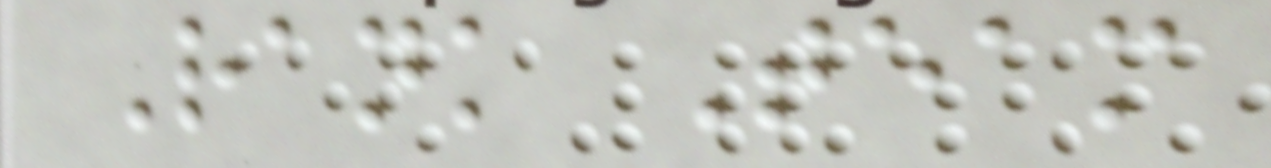Rank Team
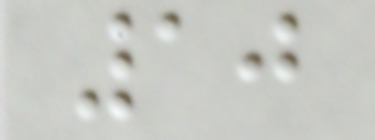10
